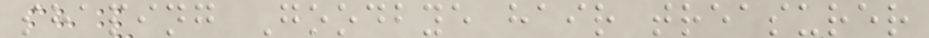shaping Goodbye hair treasurer
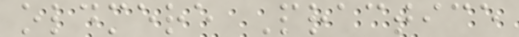oldmere Practice
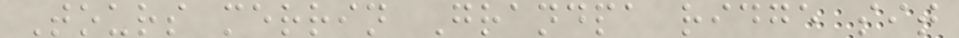Tours merrin Grandpa ridge sit
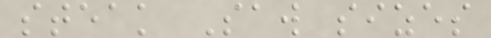steak Saw sizes
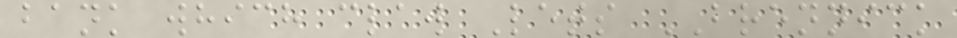bank which claw Lets BRENNICK
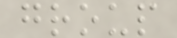group
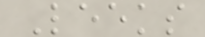Leeks
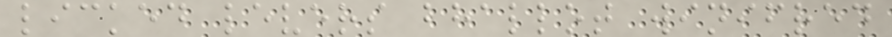licked levers bhallot winifred
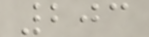203
